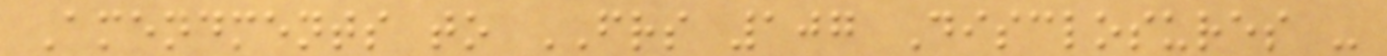Amendments to FRS 107 Disclosures -
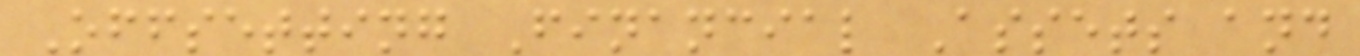Offsetting Financial Assets and
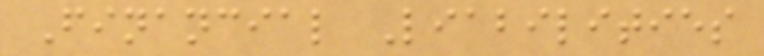Financial Liabilities
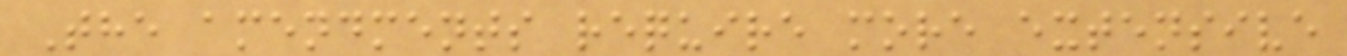The amendments require more extensive
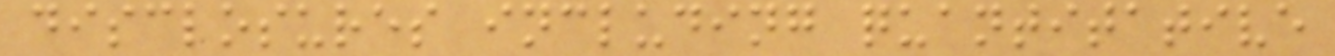disclosures including quantitative
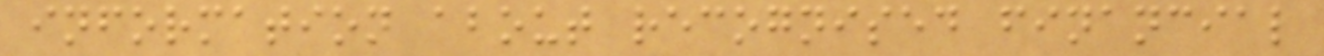information about recognised financial
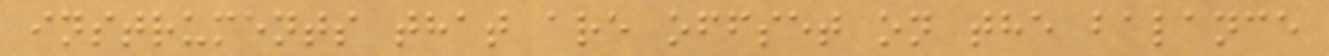instruments that are offset on the balance
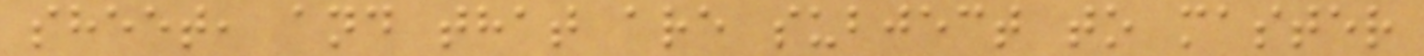sheet, and that are subject to master
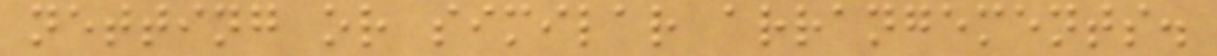netting or similar arrangements.
